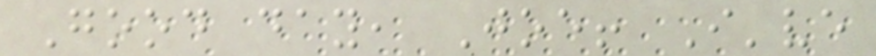Good day, Joe! I've
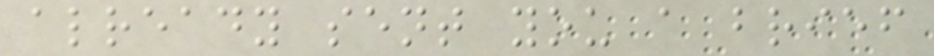already sent you a brief
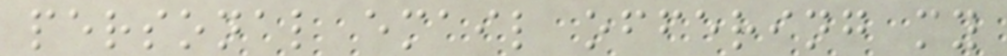personal email offering my
